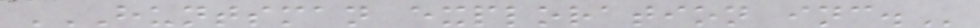HUNTSMAN EXPLORATION INC.
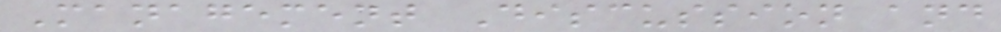Management Discussion and
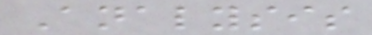Analysis
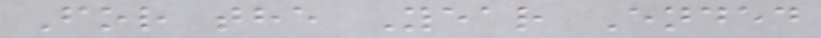For the Year Ended
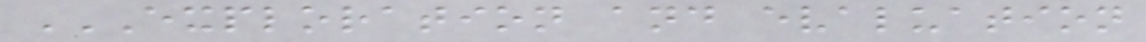EXPLORATION AND EVALUATION
